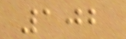102
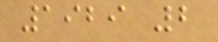1929 2
